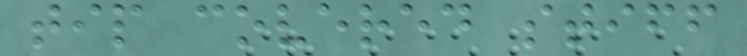tip covered stiff
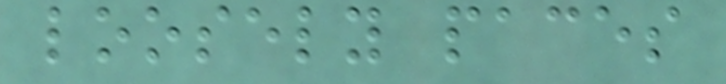loosely paces
